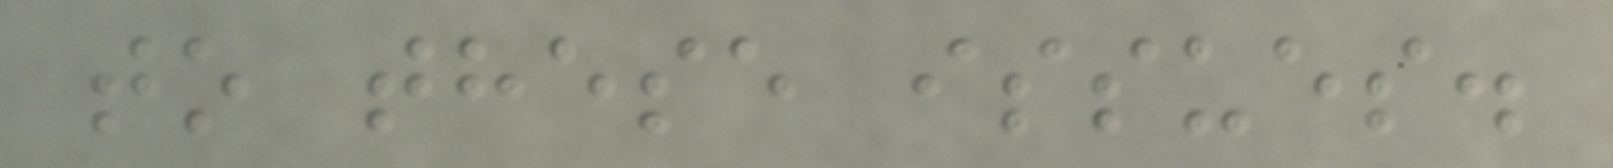to these issues.
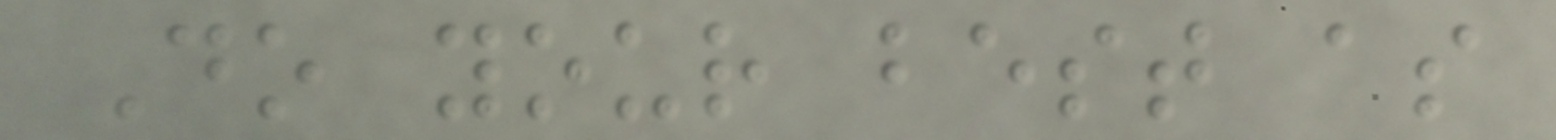Do your best as
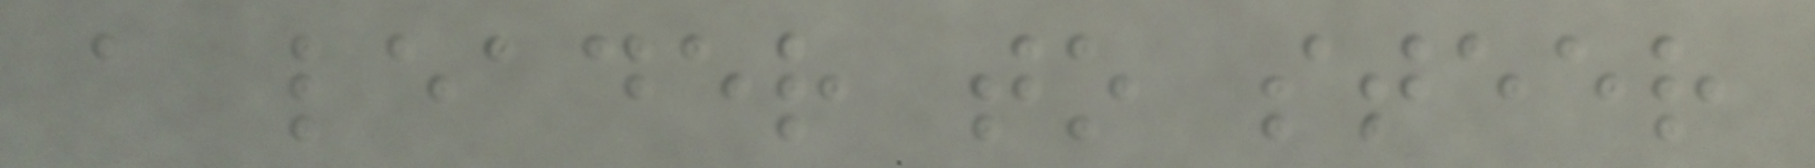a leader to steer
